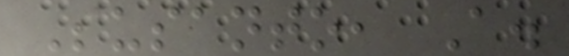Susanto, A.
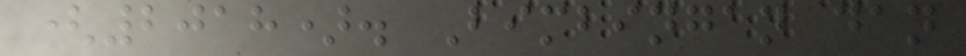(2018). Bimbingan dan
